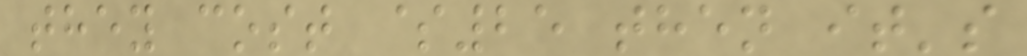they cost $25 then it's
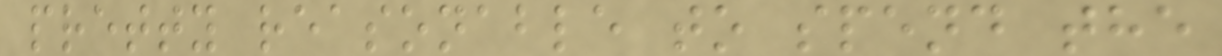pretty reasonable to spend the
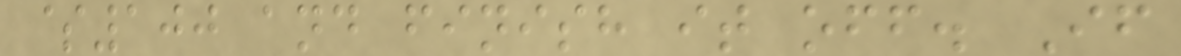$100 and finish it off. If
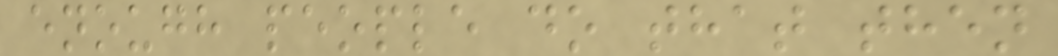enough people do that then
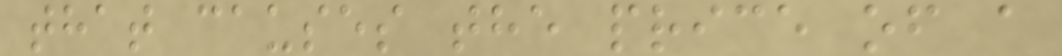that causes the price of a
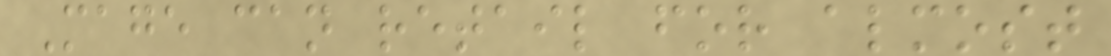Mage can retail for almost
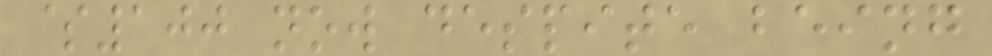$100 now despite being
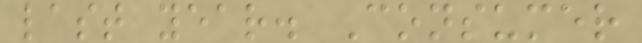last year. Consumer
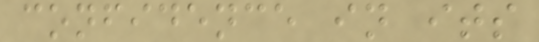confidence in its
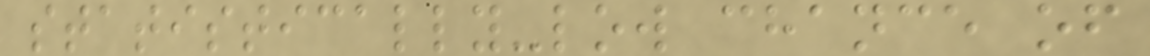statistically-low chance of
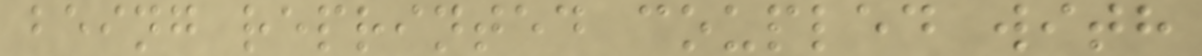being reprinted coupled with
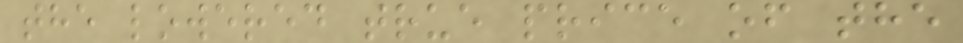the lowered true price of the
